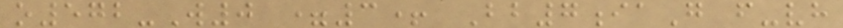o572-W0 =3+ Bb7iaG f-vh
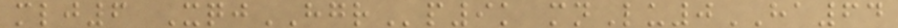mlj6 XqjHGRp9k mnLu0HA64
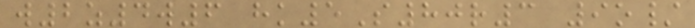w2z4w6 hk5S80r3 9o/
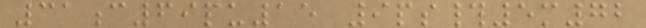31c69pu15 9ps#5m72
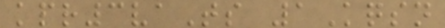kpr3vaTs 1Kqsn
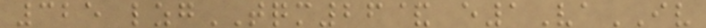325 lzgTQM26& e1VaIV
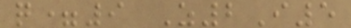q=9 Z2I5
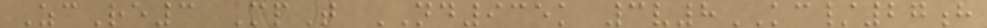ZcRe3 MpT ND935k 3v8KC/27h
